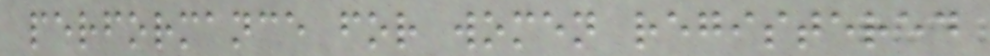performance for women registered
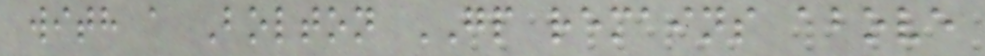with a Bolton GP remains above
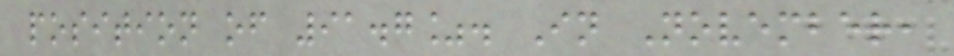position of 91.7%. In November,
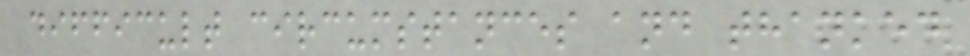difficult circumstances and thanked
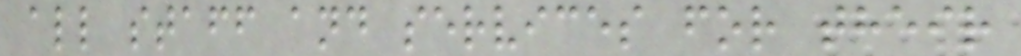all staff and services for their
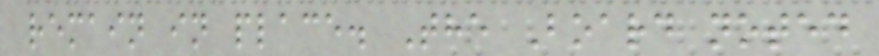remain in place. The Board noted
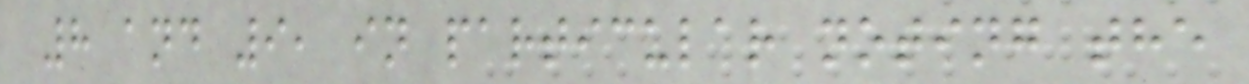8 and 9, in particular noting the
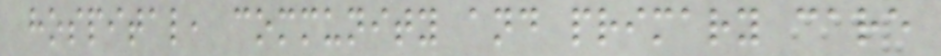hospital, community and primary care
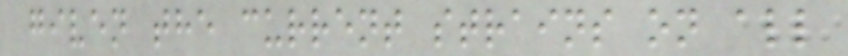given the current strains on all
